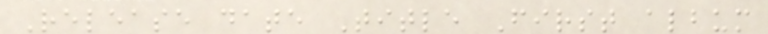Release date Title First album
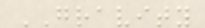GRAVITY
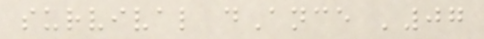survival dAnce '07
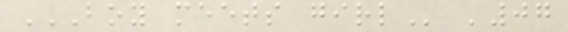BOY MEETS GIRL '07
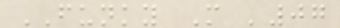FUNKY M '07
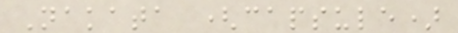Nakata (capsule)
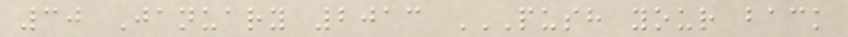30 January 2013 PUSH YOUR BACK
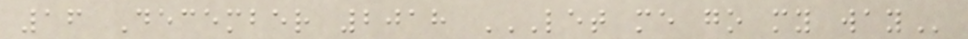16 December 2018 LET ME GO MY WAY
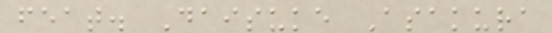feat. Daisuke Asakura
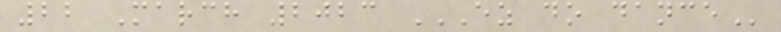22 March 2023 EZ DO DANCE
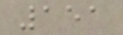151
